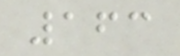163
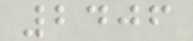2406
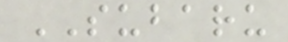SUBARU
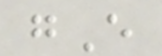gE
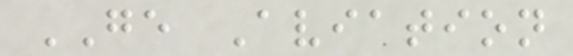GE Aviation
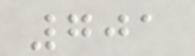701
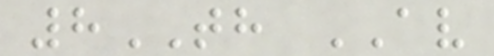8TH AV
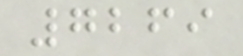7269
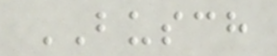BUSCH
